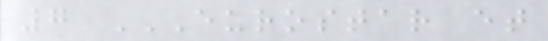7 EUROSTAR ET
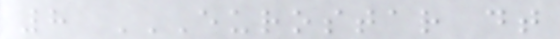8 EUROSTAR DT
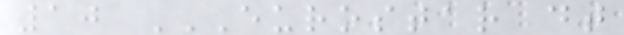10 EUROSTAR DT
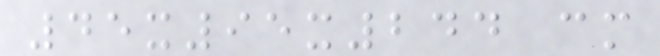45x95x244 cm
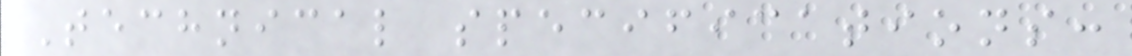Technical specifications:
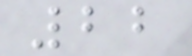22
